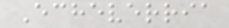Echeverria
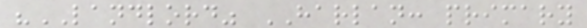"LANDLORD" HARLAN: primary
